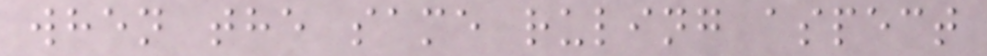when the same ruling aspect
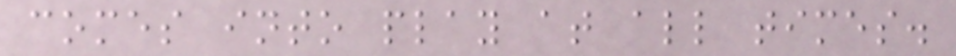comes into play at all times.
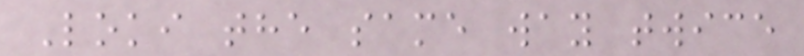Loki the same way twice
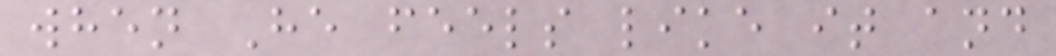when He feels like it and
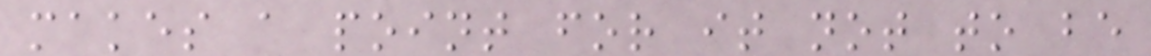makes a point for it not to be
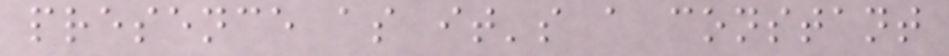presence as it's a constant
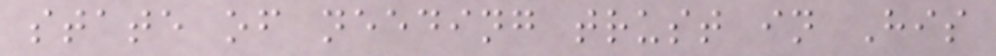state of needing trust in His
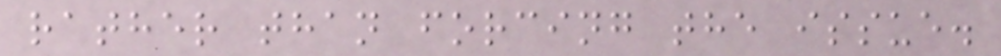rather than forcing the issue.
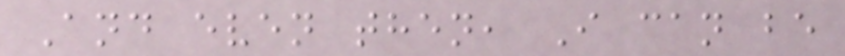And even then, I can be
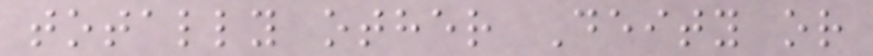totally other Deity or
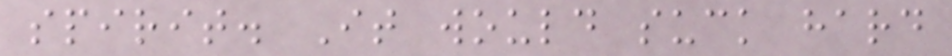spirit. It would suck hard
